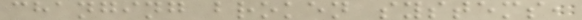changing broken systems,
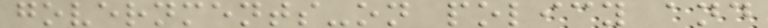governments-on policy and
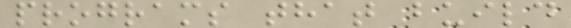programs that build
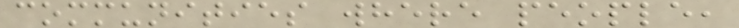communities where people,
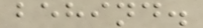behind.
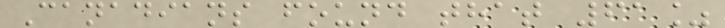Canadians found that 61%
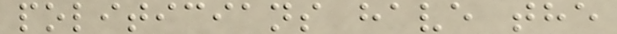politicians have the
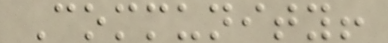Community!
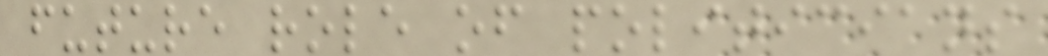future role of politicians
